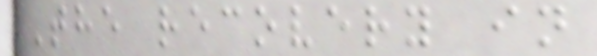The recovery in
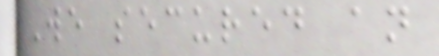We secured an
